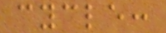cycle:
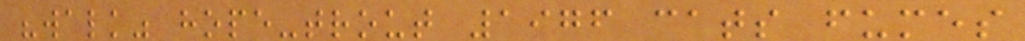"walk" hope-trout 1976 cats fumes
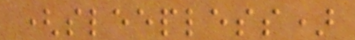(sleepless)
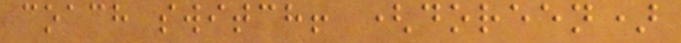coach switch! (doreen)
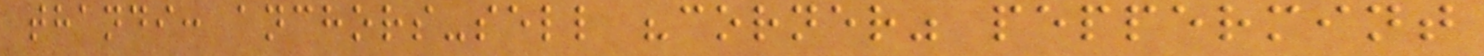thandi: anchors-sell "corner" peppermint
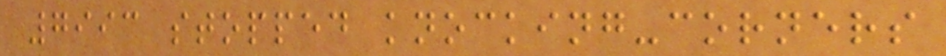7993 stopped knocking-corners
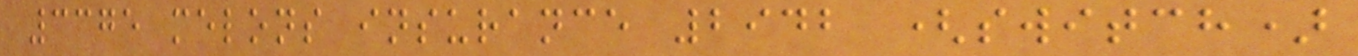3375 melons insurance 2942 (switch)
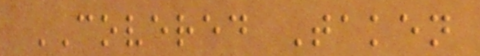COVERED Taken
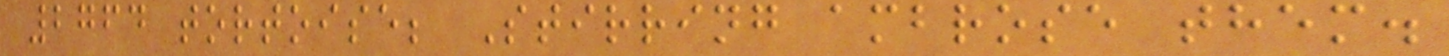2764 tortoise; Stirring ambrose them.
